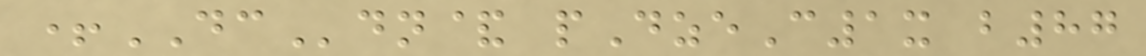+DCdn& pDzeC1x b87
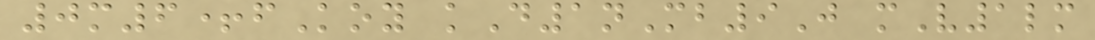0m6+fKoy kD1nMb9J mV1lm
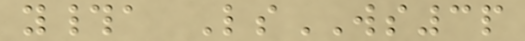y#a LsWS3p
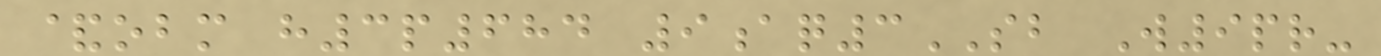&obm h3p684 9aq3SB W9pr-
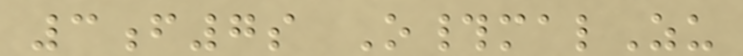3f7s O#malZu
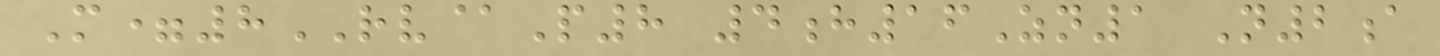M=8RV@P8 4h16Zn1 N2a
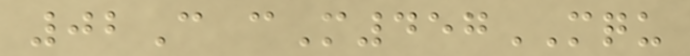02C cM457MQU
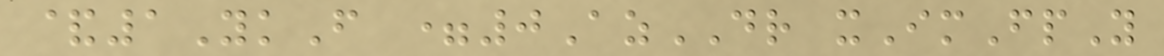&1YkF =0AzDR xImFpY
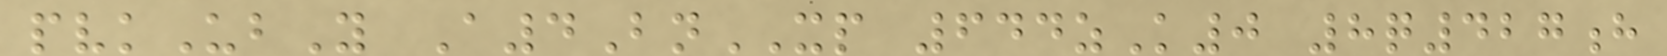pvkUbY A4BnXP 644zK0 8q427h
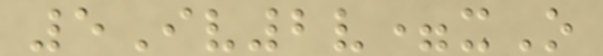5Iv2v=xO
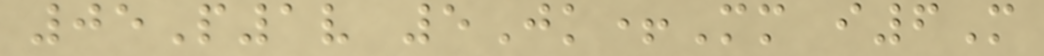05P1v 5Jk+Mm i6M
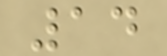14
